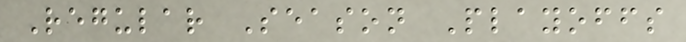Regular Season Playoffs
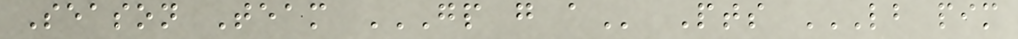Season Team GP G A Pts LB PIM
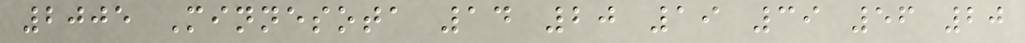2005 Minnesota 14 20 19 39 56 20
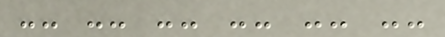-- -- -- -- -- --
